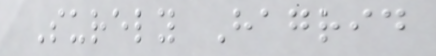Surely Hagrid
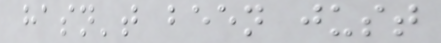hasn't been just
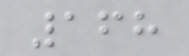168
